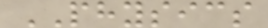PHYSICS
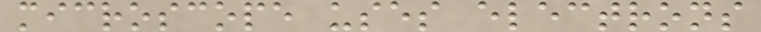microscope uses electrons
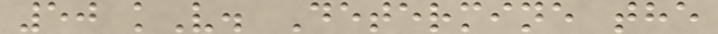50 kV. Determine the
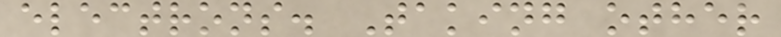electrons. Taking other
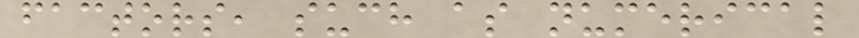factors, such as numerical
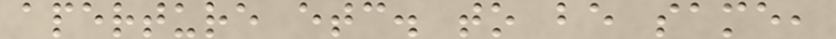aperture etc. to be same,
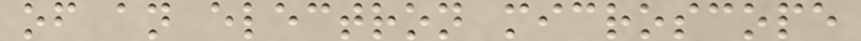of an electron microscope
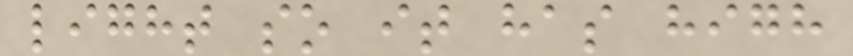light so it has high
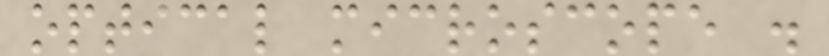optical microscope .
